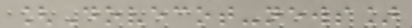[Dovecot-news]
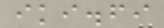iki.fi
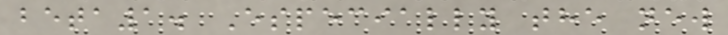beta1. Especially the new
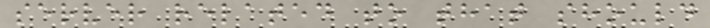server related to that should
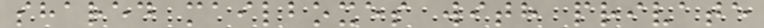shared mailboxes with private
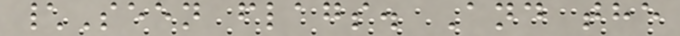\Seen flags. And the
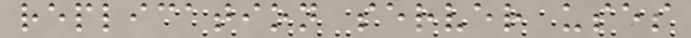replication server uses
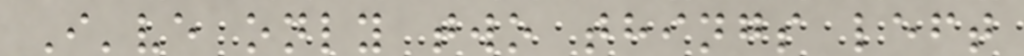I've only two things left
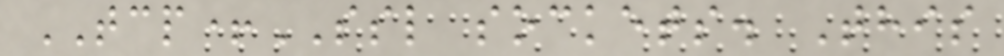TCP+SSL sockets. This
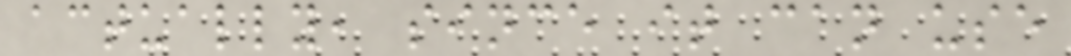actually, since it can use
